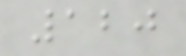120
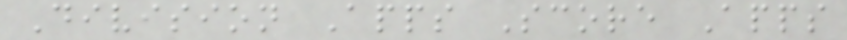Division Apps Score Apps
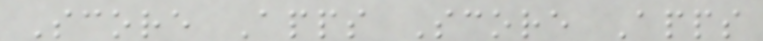Score Apps Score Apps
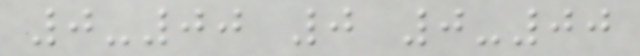0-00 0 0-00
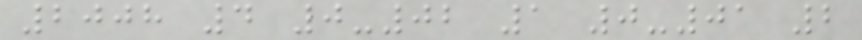2008 4 0-02 1 0-01 2
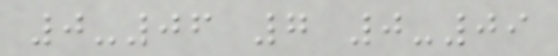0-06 7 0-09
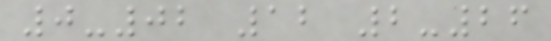0-02 12 2-26
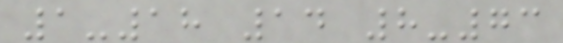1-18 14 8-73
